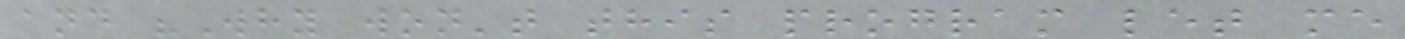and "Why won't this program let me
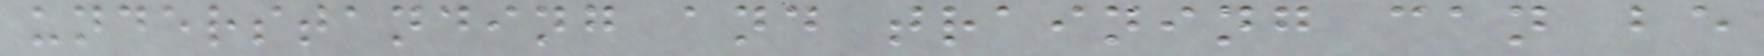understanding and training can be
